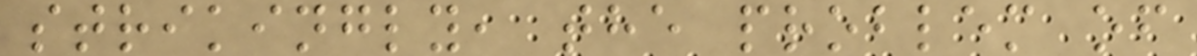strikingly, the problem of
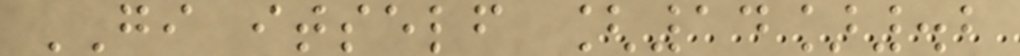GI itself [14].2
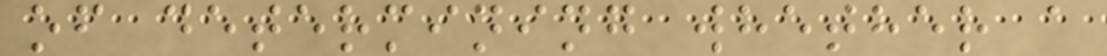of determining whether a
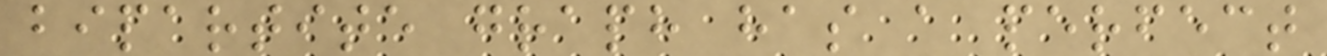bipartite graph has a perfect
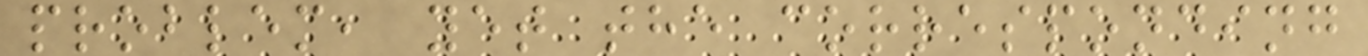problem, yet the corresponding
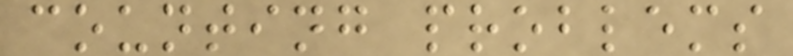counting problems
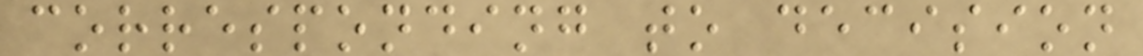corresponding to decision
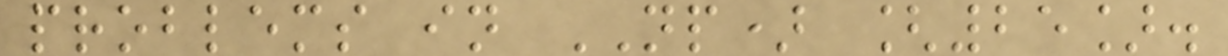problems in NP) [25].
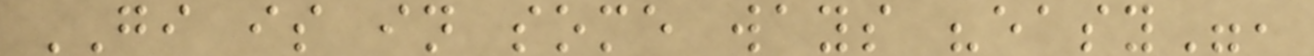GI is in some ways "easy",
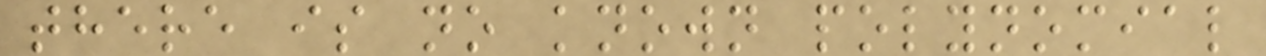there is no known polynomial
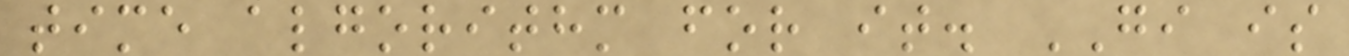time algorithm for it. GI is
